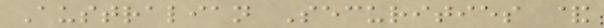Australian Securities &
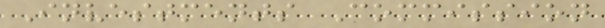Investments Commission
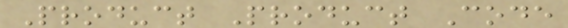Product Product Code
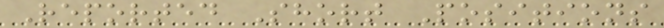Reported Short Positions
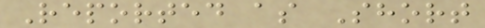Reported as Short
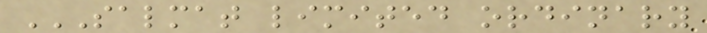SALMAT LIMITED ORDINARY
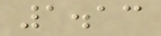1.13
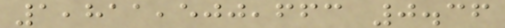1,811,500,663 0.36
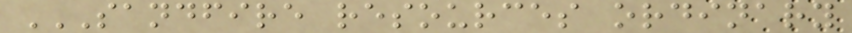SANDFIRE RESOURCES ORDINARY
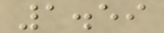1.59
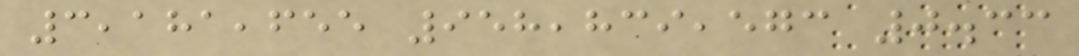3,181,655 958,839,573 0.33
